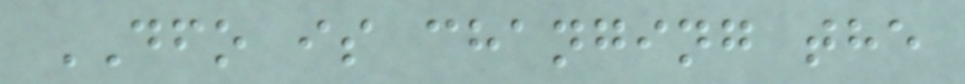DFO is changing the
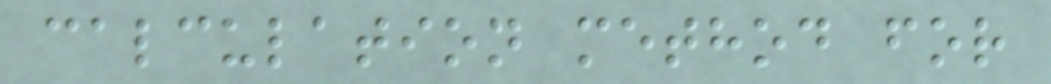calculation method for
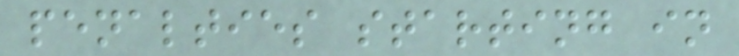penalties starting in
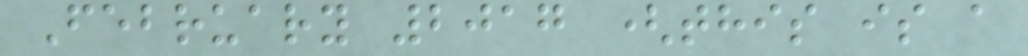February 2017 (this is a
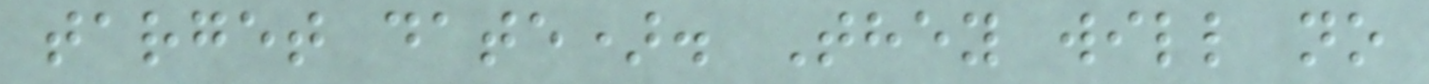target date). They will no
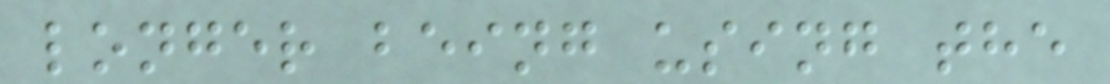longer being using the
